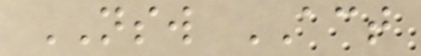NSW ACT
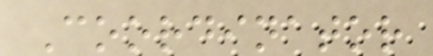Coordinator
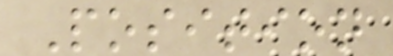Position
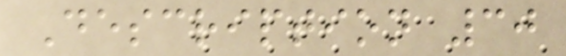Description 30
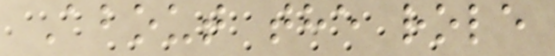About the role
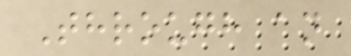Through an
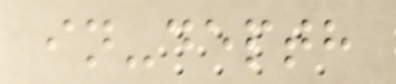in-depth
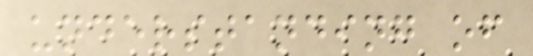understanding of
